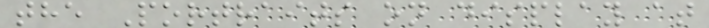the Portraits on display at
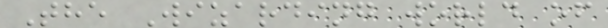The Wizarding world of
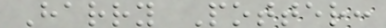Harry Potter:
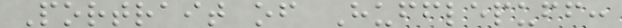Portrait of Hufflepuff:
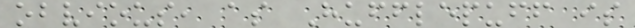obvious, as Hufflepuff is
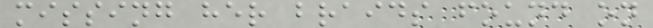missing her braids found on
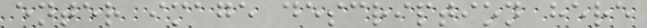enter image description here
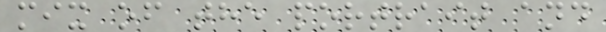mix of the portrait and
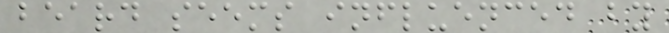beard seems influenced by
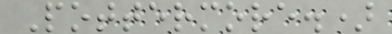Pottermore.)
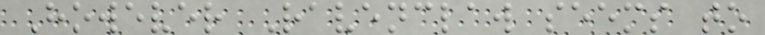However Ravenclaw seems to
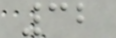32
